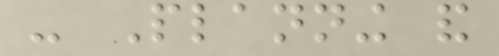- Planning and
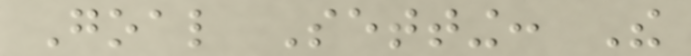Goal Setting: The
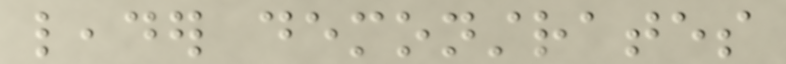leader demonstrates
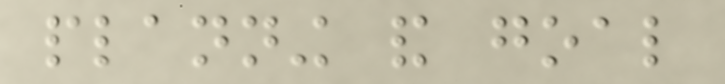planning and goal
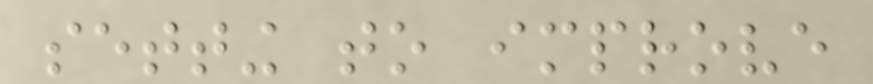setting to improve
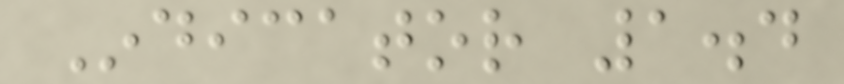Indicator 1.4
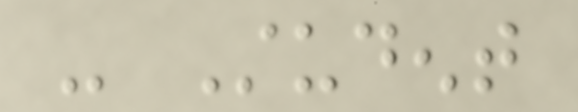- Student
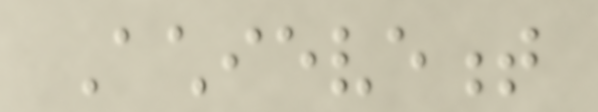Achievement
